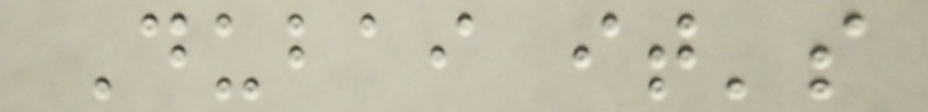Dubai it's
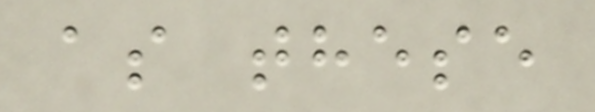as these
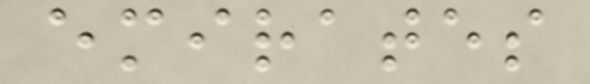emirates
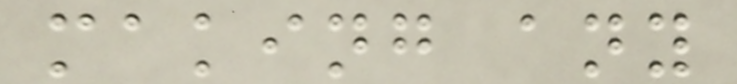making any
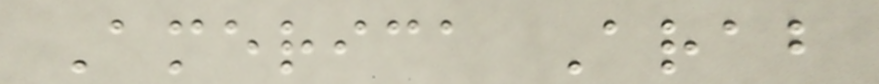America Arab
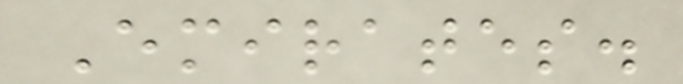Emirates.
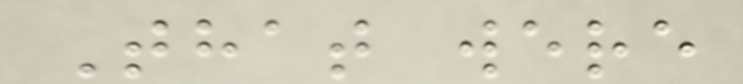That were
